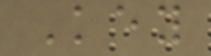Key
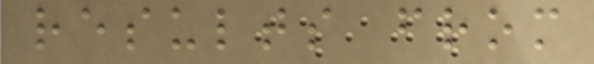results from
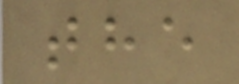the
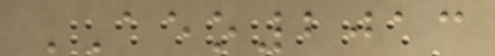AEO2013
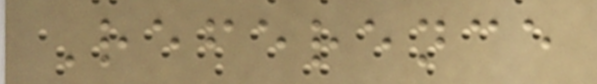Reference
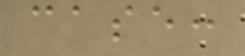case:
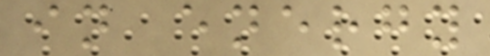in energy
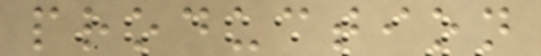production
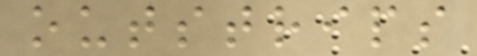outstrips
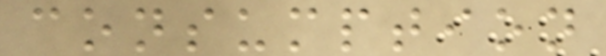consumption
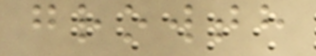growth
